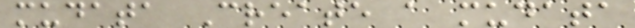mudata Create a mudata
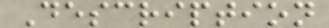Description
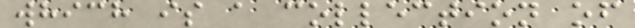which is a collection of
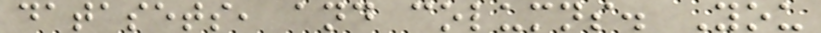datasets, and columns. You
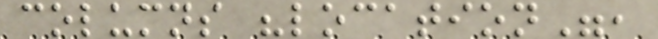columns "location",
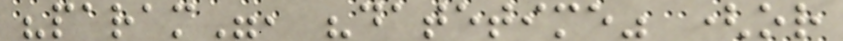"param", "datetime" (or
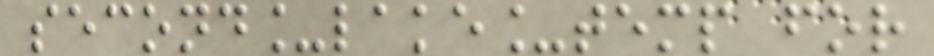second_lake_temp for
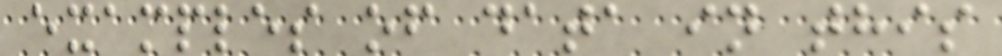examples of data in this
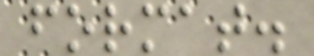format.
